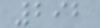292
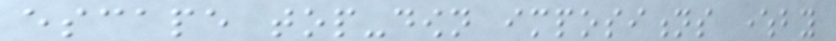escape top-down impositions whereby
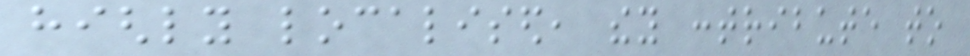highly localised, they contribute to
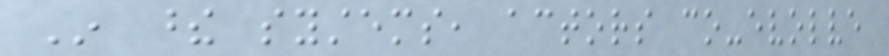In these systems, actors co-evolve
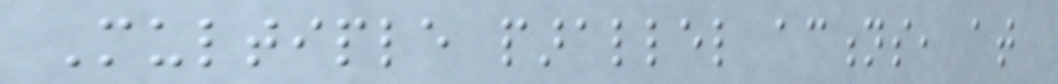Multiple parallel actions, at
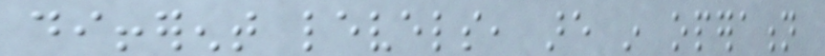different levels, are in operation
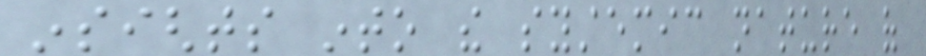insights into the systemic nature of
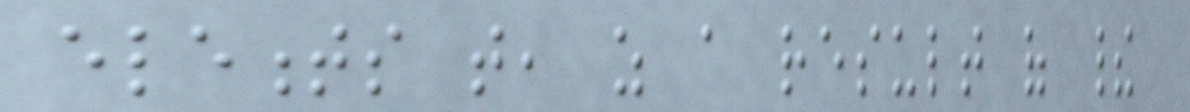elements that, as a result of their
